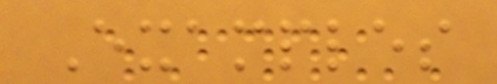Examples
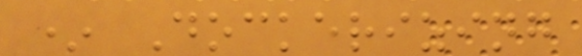* Dockerizing
